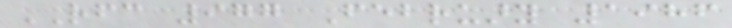RFC 977 February 1986
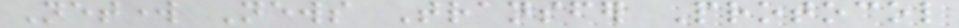Network News Transfer Protocol
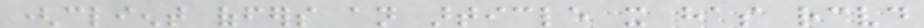(client offers an article it has received
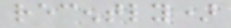recently)
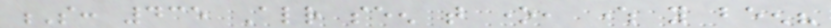S: 435 Already seen that one, where you been?
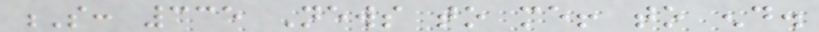S: 335 News to me! to end.
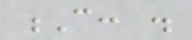C: .
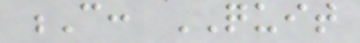C: QUIT
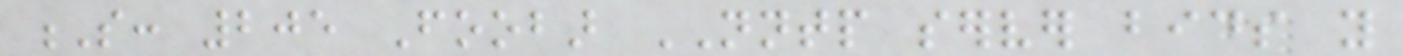S: 205 Foobar NNTP server bids you
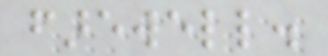farewell.
